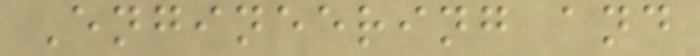Engineering and
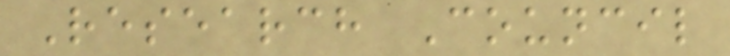Research Council
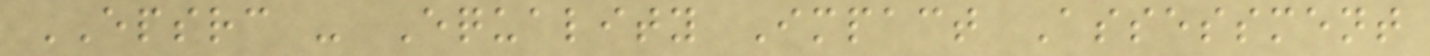EPSRC - Equality Impact Assessment
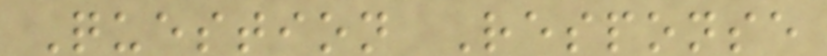Question Response
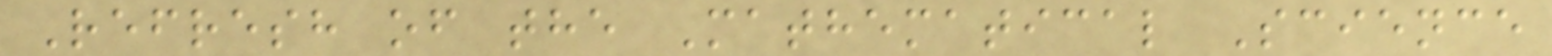Refresh of the Mathematical Science
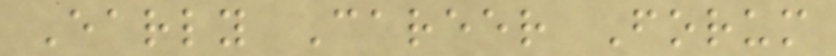Early Career Forum
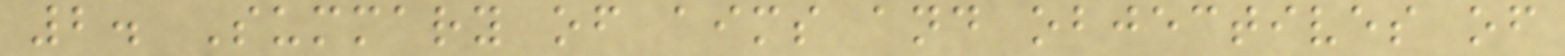2. Summary of aims and objectives of
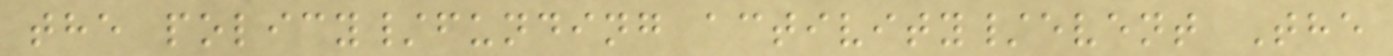the policy/funding activity/event The
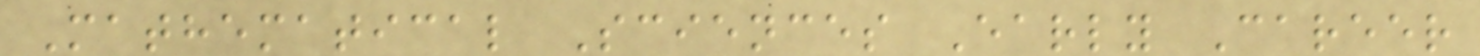Mathematical Sciences Early Career
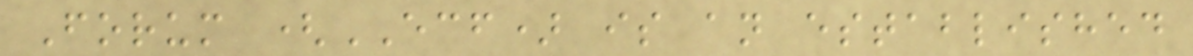Forum (ECF) is an established
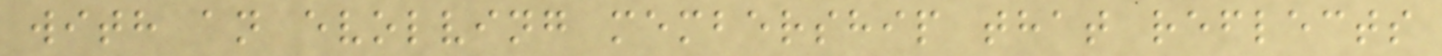with an evolving membership that reflects
